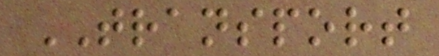TRANSPORT
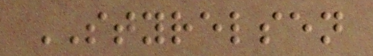STYRELSEN
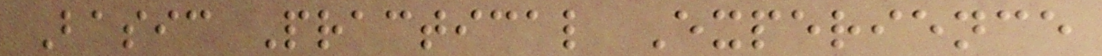Basic Practical Experience
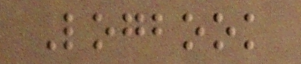Logbook
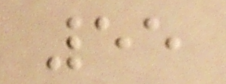55
